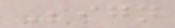Sign
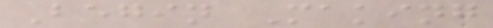Begin Making
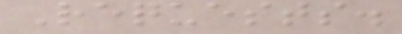Requests.
